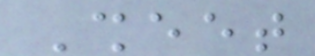Sheet
